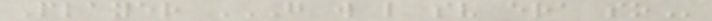Player G W L SV ERA SO
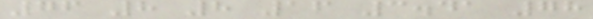76 8 8 16 3.41 78
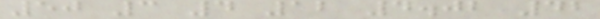50 3 4 12 4.02 42
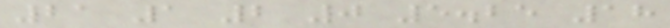21 1 2 0 5.25 18
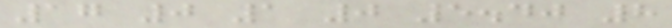17 0 1 0 5.40 8
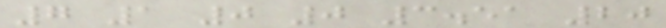7 1 0 0 3.51 20
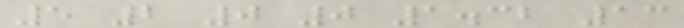5 2 0 0 1.32 13
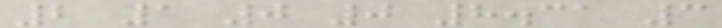2 1 0 0 8.31 3
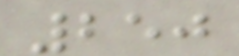250
